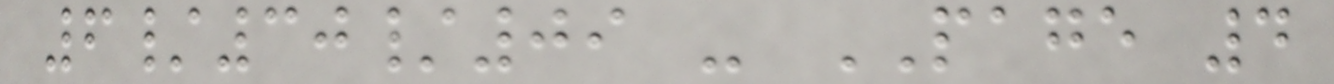6/30/09 - PAGE 4
